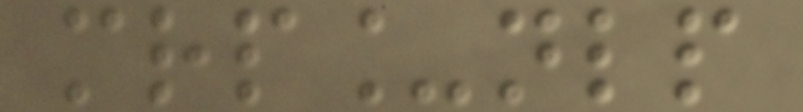mrp_nlp
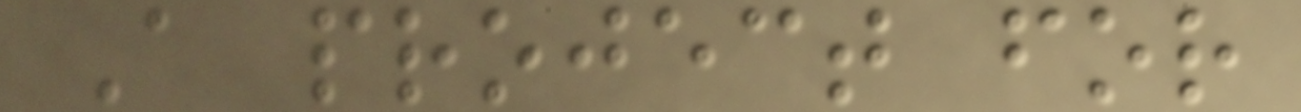A project for
